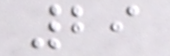29
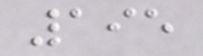195
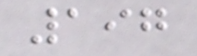197
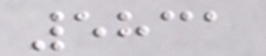5831
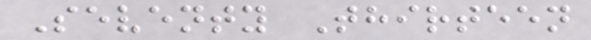Seventy Thirteen
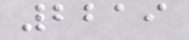2219
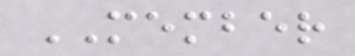MEMBER
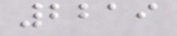2219
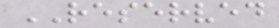RESERVED
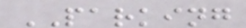PARKING
